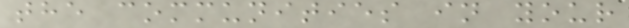the communities in your
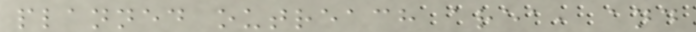planned outreach area, and
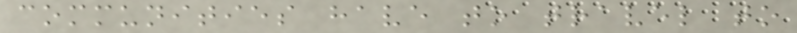communities have to travel to
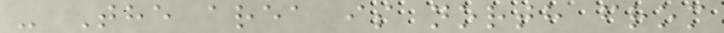- The area is north from
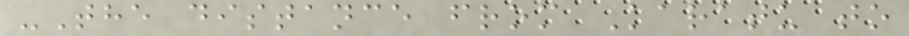-The distance from Karatu to
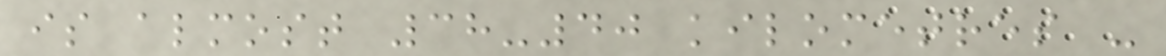is almost 38-40 kilometres -
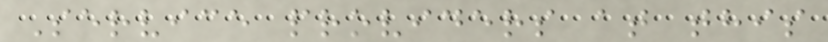Service providers at this
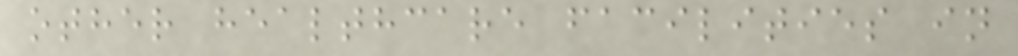other healthcare facilities in
